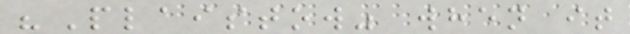"Plaistow" when it
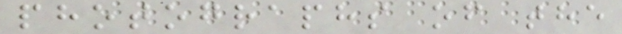photographs of the
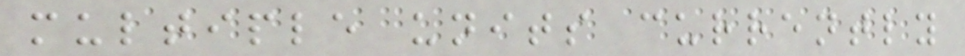multiple units currently
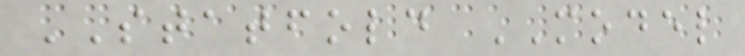STATFOLD MODEL
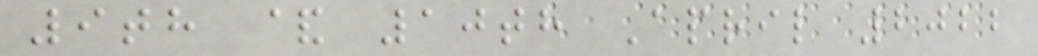9th & 10th April 2022
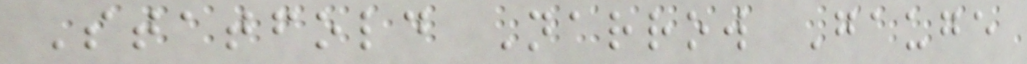Statfold Narrow Gauge
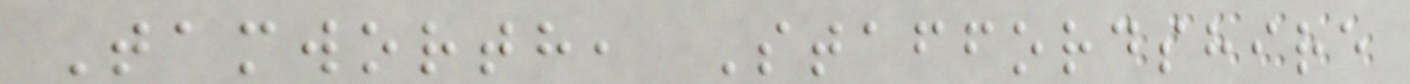Tamworth, Staffordshire
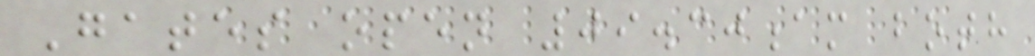Gates open 09.30am both
